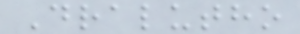Dralutho
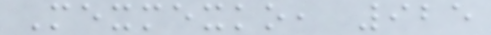Mexmexko, 925
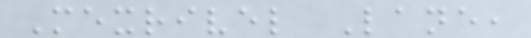Mexrivel Lane,
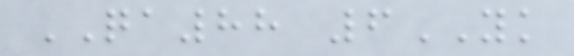QA88 6YK
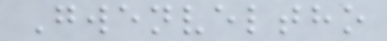Gwenveltho
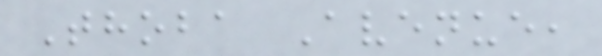Thoba Avenue,
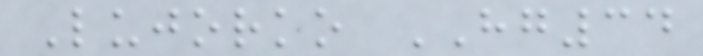Lujorko HG34
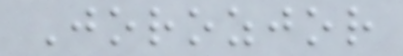Jorozjor
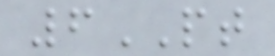6PT
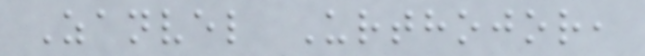Zanvel Urthojor,
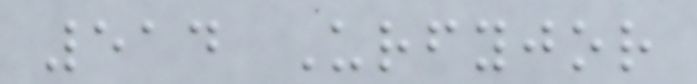514 Urfyjor
